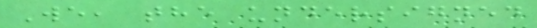We, the undersigned
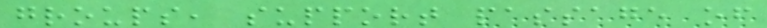groups, support passage of
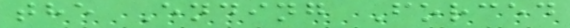the Ending Forced
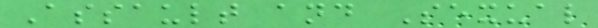Assault and Sexual
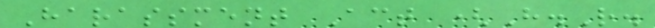Harassment Act (H.R.
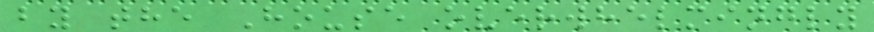by the House overwhelmingly
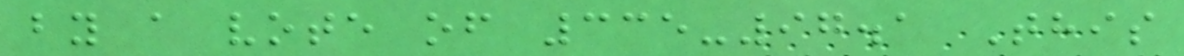by a vote of 335-97.1 This
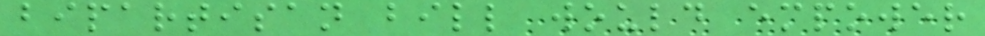bipartisan bill would empower
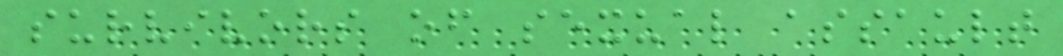survivors of sexual assault
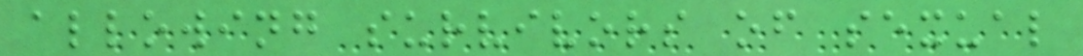allowing survivors of sexual
